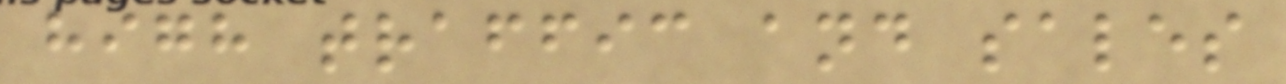high traffic and sales
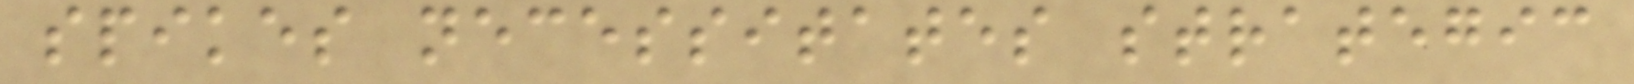spikes necessitates strategic
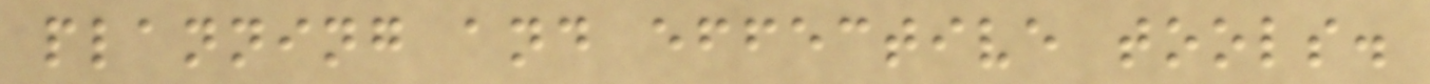planning and effective tools.
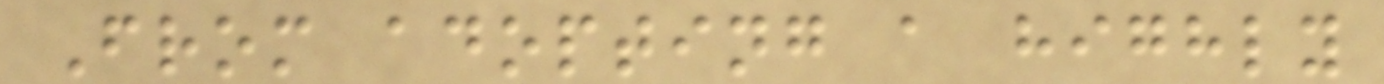From adopting a highly
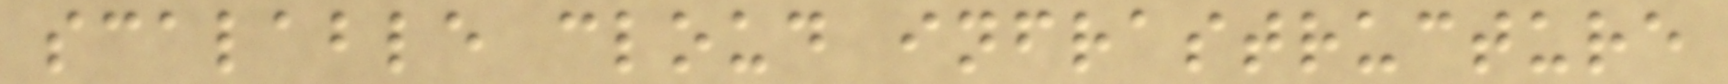scalable cloud infrastructure
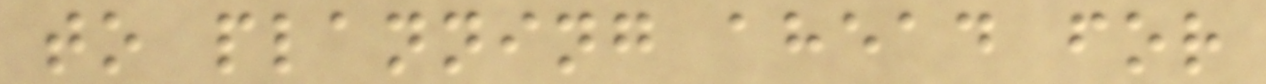to planning ahead for
